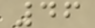46
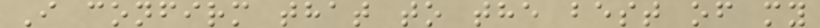I confirm that to the best of my
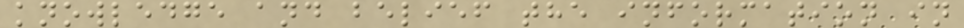knowledge and belief the information in
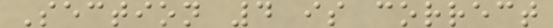Section 4 is correct
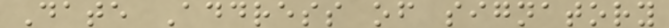Date Address of signatory
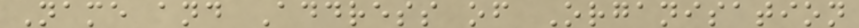Name and Address of Organisation
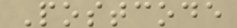Postcode
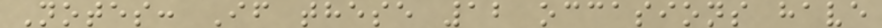Notes: If these 12 occasions have
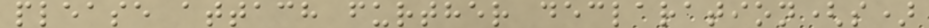please attach further declaration(s)
